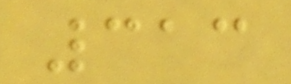313
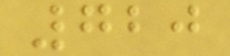720
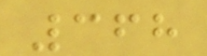368
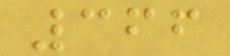366
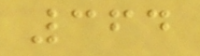364
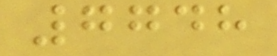7748
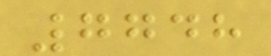7748
